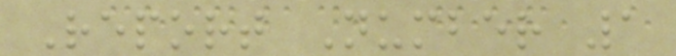Report Number 1
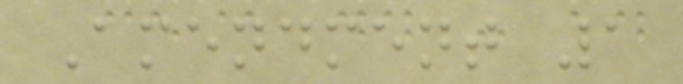Amendment 1
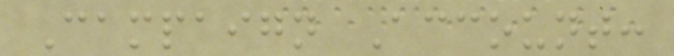Campaign Account:
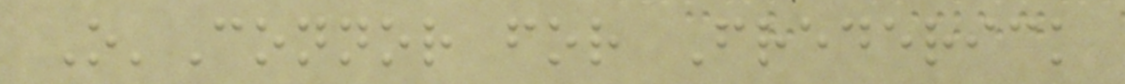O'Connor for Frederick
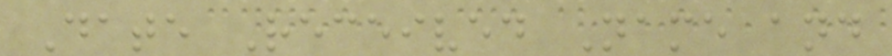Date Received Name and
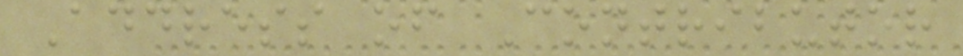Address of Contributor
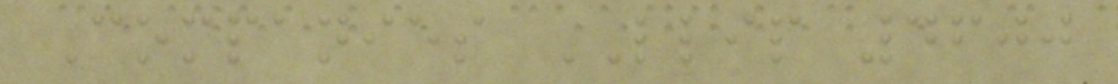Companies LLIP 4600
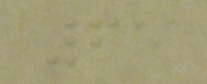65
